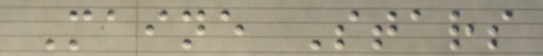Maine Stars
